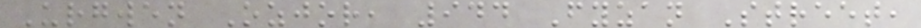Urgwen Ozjor, 944 Fyzan Street,
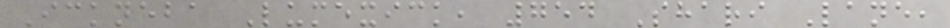Ickneba Lumexick, 754 Shari Lane,
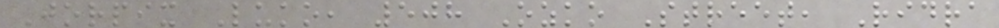Jorpix Luko, 508 Ozko Street, Ridra
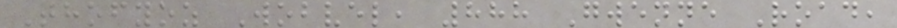Thofyoz Wobvel, 888 Gwenne Road,
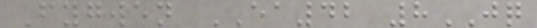Fygwen EA42 8JQ
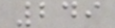249
